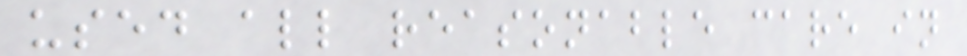used all reasonable care in
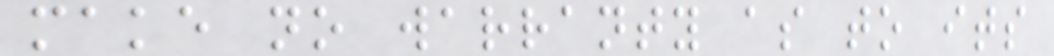make no warranty as to its
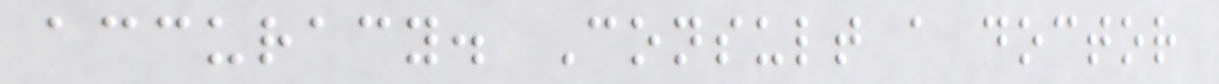accuracy. Consult a doctor
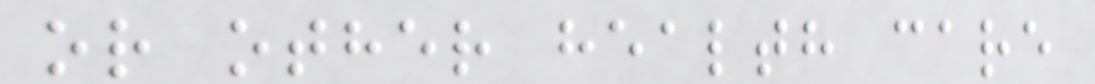or other health care
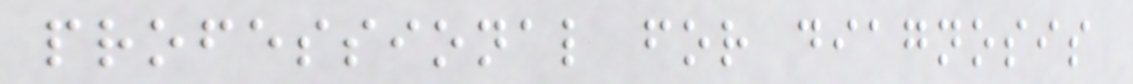professional for diagnosis
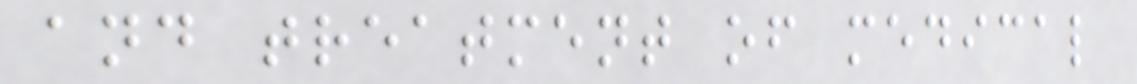and treatment of medical
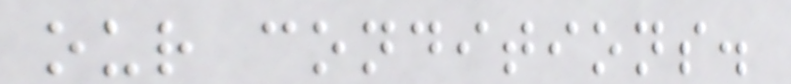our conditions.
